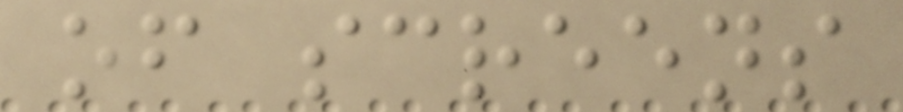of screens
